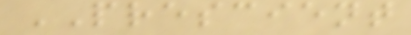PRESCIENT
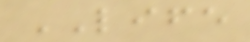LIFE
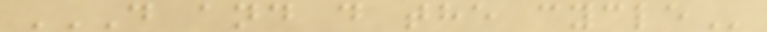D AND D THE CYCLE
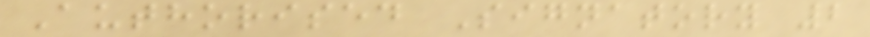Authorised Signatory 2
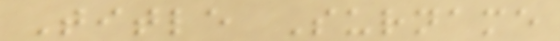Title Surname
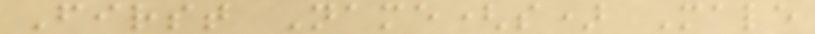First Name(s) Male
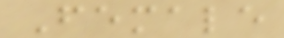Female
